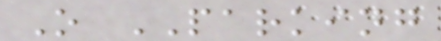O PARKING
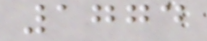1774
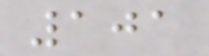101
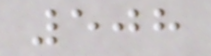508
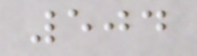504
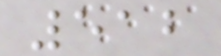512
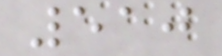510
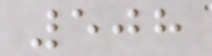508
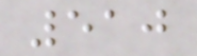510
